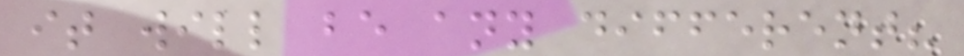it will be any different?
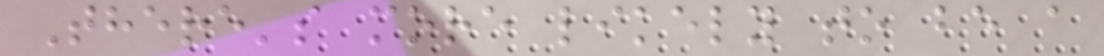There's more likely to be a
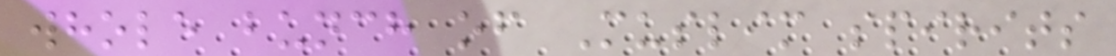whole bunch of Muslim spirits
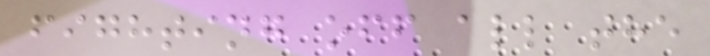fighting off all the
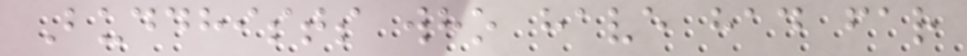Buddhists who have had far
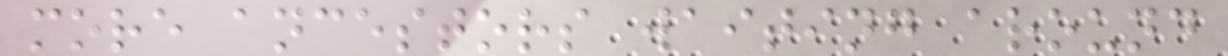more ancestors waiting around
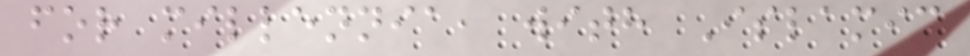for millennia, with Islamic
